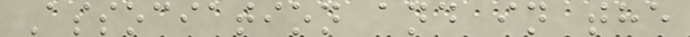Association and in the
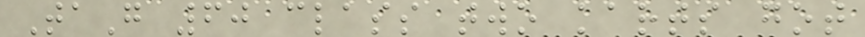TaG 60 class two karts got
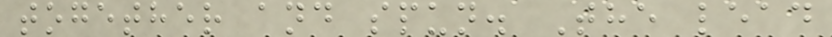together and spun. The lead
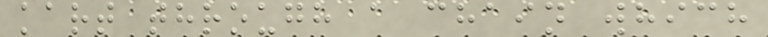kart through a chain which
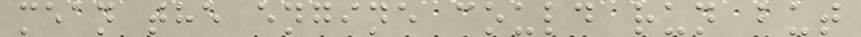mean the engine could run but
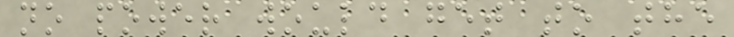no power would get to the
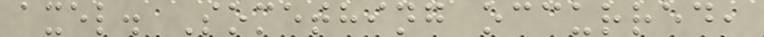axel. Something occurred,
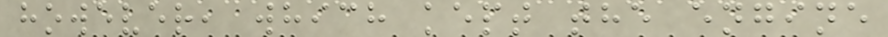however, which kept the engine
